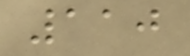110
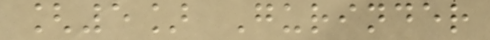[5] Gurinder
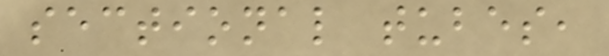sectional tubes,
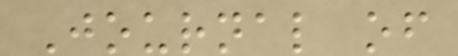Journal of
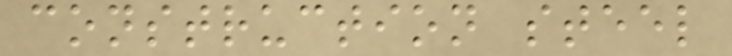construction steel
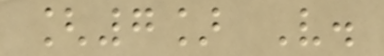[7] V.
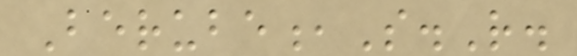Berube,S.R.
